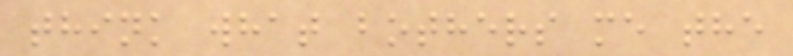think what bothers me the
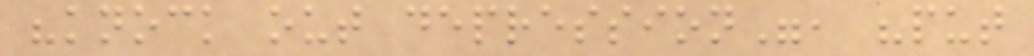"knock out depression", "put
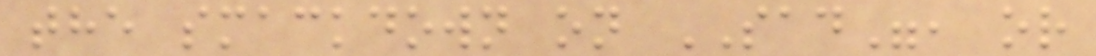the smackdown on SAD", or
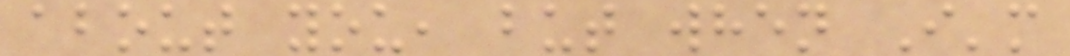about you, but when I'm
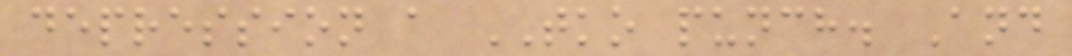depression a TKO punch. And
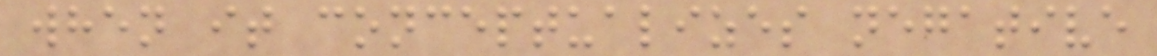when it conceptualizes negative
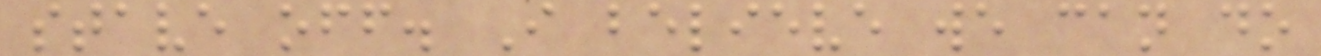stave off. I believe we can do
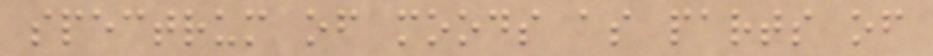spectrum of moods as parts of
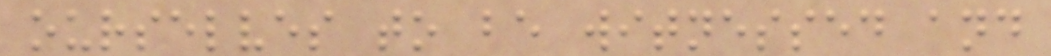ourselves to be witnessed and
